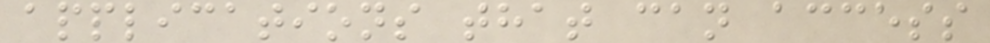applications that can access
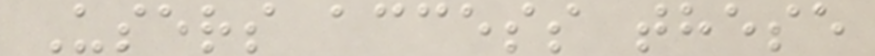Users access these
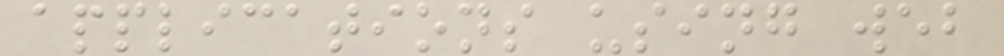applications using web
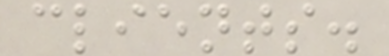clients.
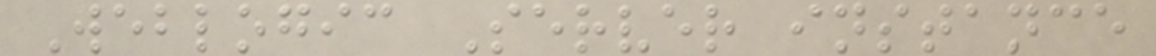Weblogic Server instance
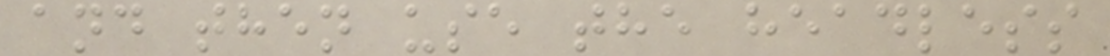and then use the headless
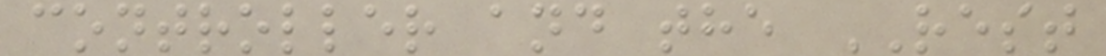controller and the REST
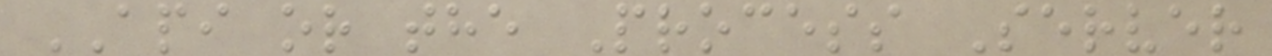API or the Process Server
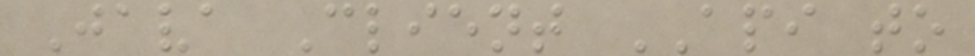Java Client API to
